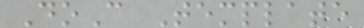DoC Template
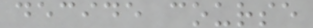decide course
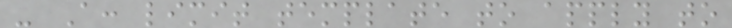- A: limit template to apply to
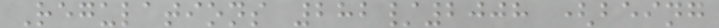Regulations 282/2008 (being
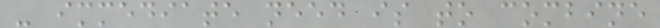- immediate need is to combine
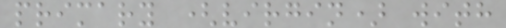primary (virgin) with
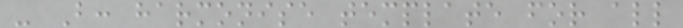- B: harmonise template for all
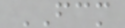FCM
